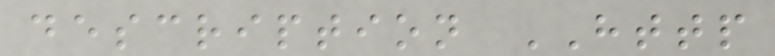description HTTP
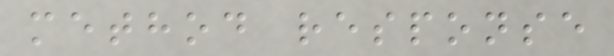method response
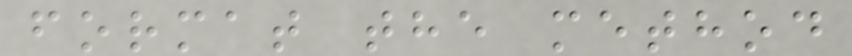format the method
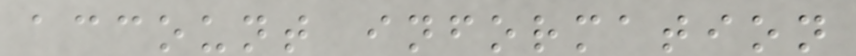account information
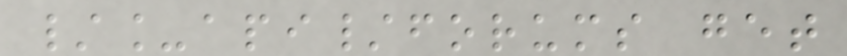/_api/forums get
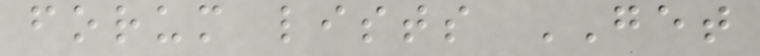forum lists GET
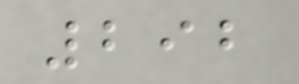292
